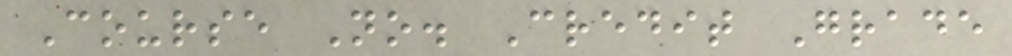Course No. Credit Grade
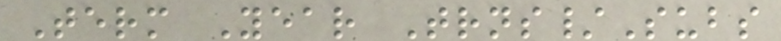Term Year Trns/Subs
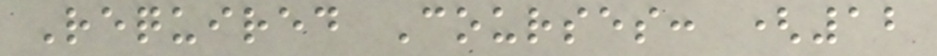Required Courses: (12
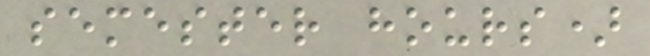semester hours)
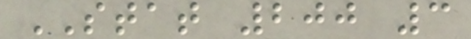STAT 200 3
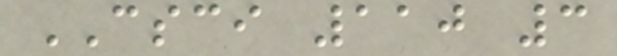CSCI 110 3
